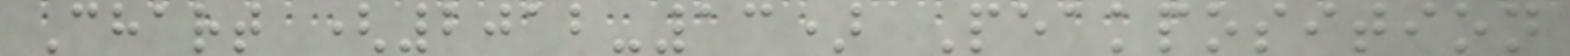Chart (2012-13) Peakposition
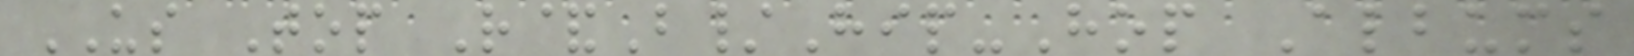US Top R&B/Hip-Hop Albums
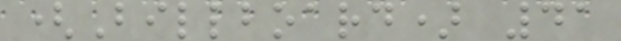(Billboard) 41
